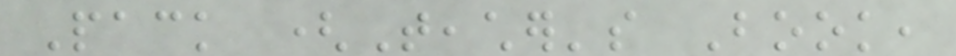Pack (Teacher's Book,
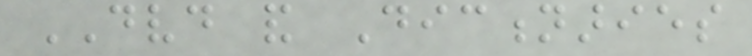DVD and Dictionaries
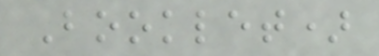Booklet)
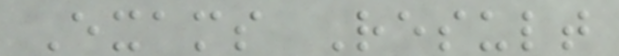Exams Result
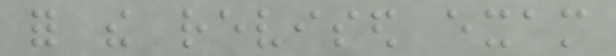for the revised exam
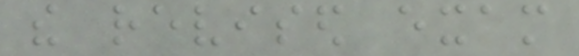the revised exam
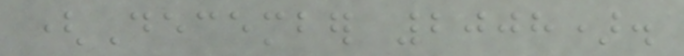(December 2008).
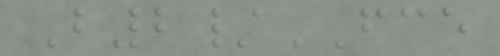B2/FCE
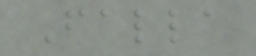Falla
